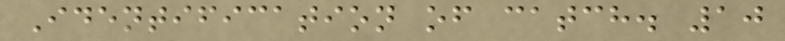Identification of catch. 10
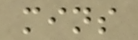mins
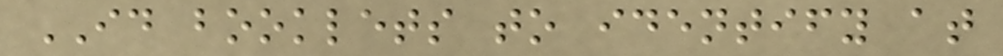ID booklets to identify at
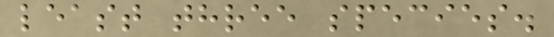least three species.
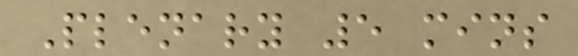Plenary 5 mins
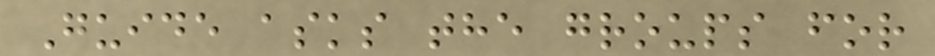Guide asks the groups for
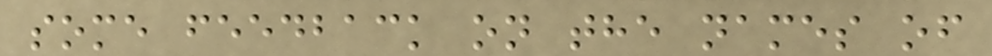some feedback on the names of
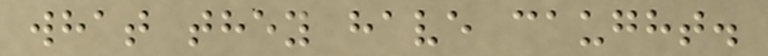what they have caught.
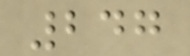247
